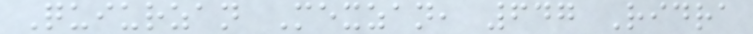Quiurzan Mexzan, 647 Ridra
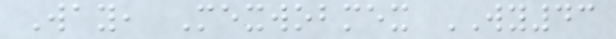Way, Mexwobmex WY43
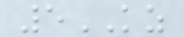5KZ
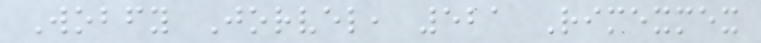Wobfy Jorvel, 521 Rimexmex
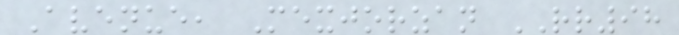Avenue, Mexjorzan RR98
